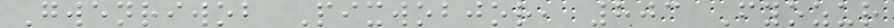Gwenriwob Pixwobjor, 803 Fyozur
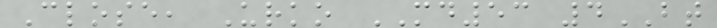Close, Urko MD53 4BT
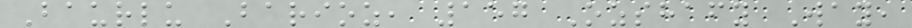Baurlu Barioz, 157 Ozshafy Way,
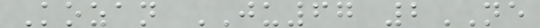Kozan JU67 2NE
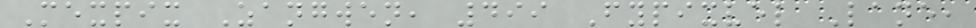Mexpix Zangwen, 499 Fypixvel Lane,
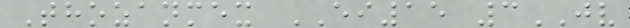Thozanmex EI15 3JV
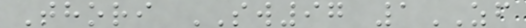Thori SW97 1ZF
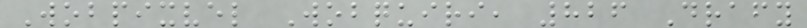Wobpixvel Wobquiri, 826 Drafy
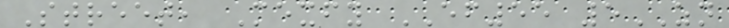Street, Mexfy EF55 5ZN
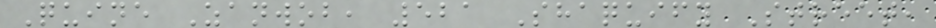Quine Zanwob, 521 Shaquify Street,
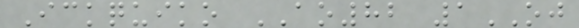Ickquiko AO82 1OJ
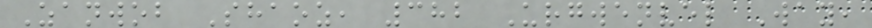Zanwob Shaoz, 382 Urgwenvel Way,
